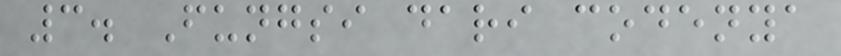3. Fungsi dari codenya
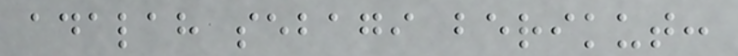adalah sebagi berikut:
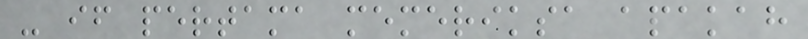- if pertama memeriksa apakah
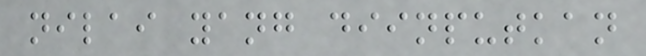nilai yang diinputkan
